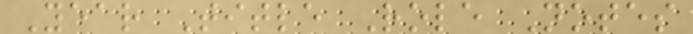Year Title Role Notes
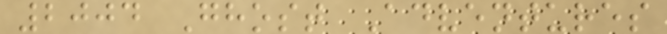2004 Ghost Adventures
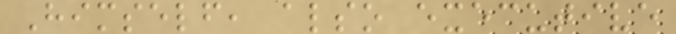Himself, also executive
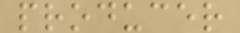producer
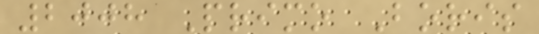2008 Primo Boris
